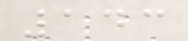143
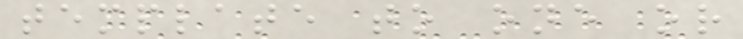template to one or
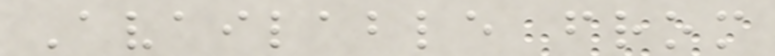Available from
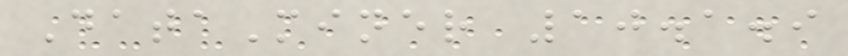DataMiner 10.1.9
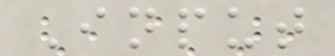Input
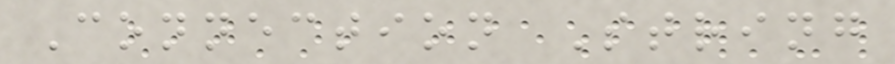Connection String
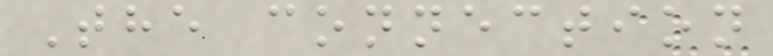The connection
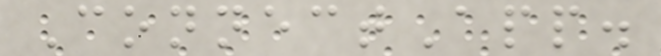ConnectApp.
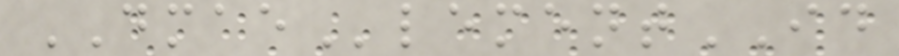DMAElementID
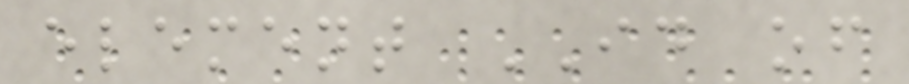element ID of
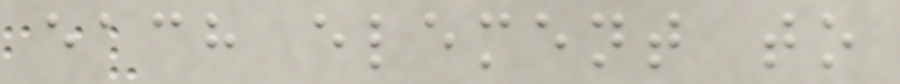each element to
